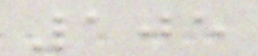105
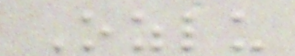Ozlu
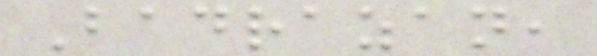Badrazan,
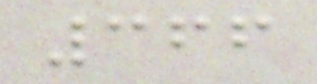366
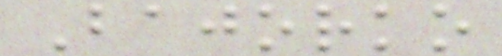Bajorko
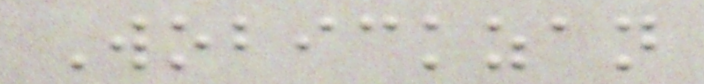Wobickzan
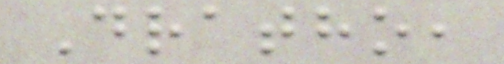Dratho,
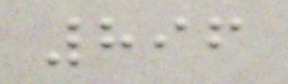896
